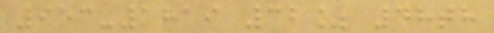953-1819 32% 48th
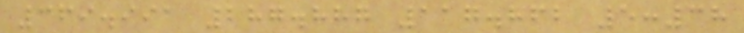369.991 287.887 117.862 5:38
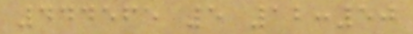444565 5 12:50
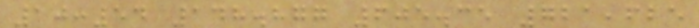10:54 148.877 605.35 721,625
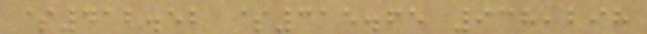$412.52 $315.65 938,298
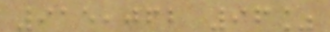915,062 96%
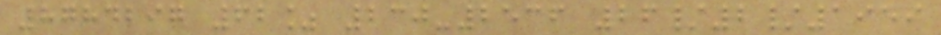8784297 62% 230-2536 26/2/1959
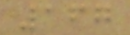167
